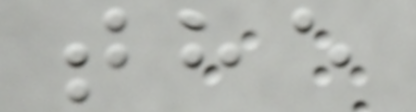the
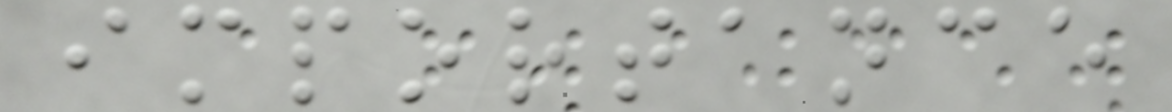importance
